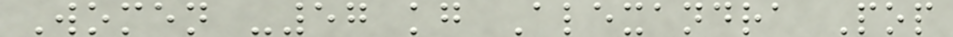Women -57 kg Alexandra Pop
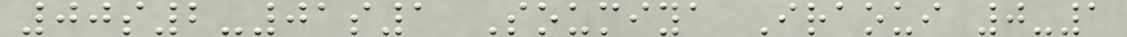00s2-01s1 Soumiya Iraoui 0-1
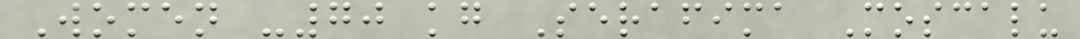Women -70 kg Serafima Moscalu
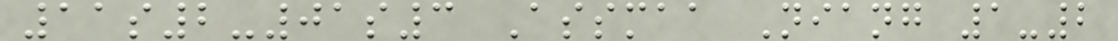11s2-01s3 Assmaa Niang 1-2
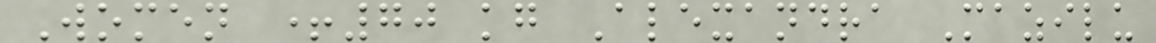Women +70 kg Alexandra Mazilu
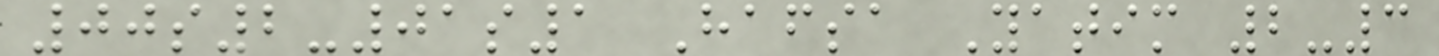00s2-01s1 Hafsa Yatim 2-3
